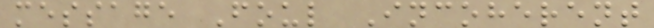message Foul Incoherent
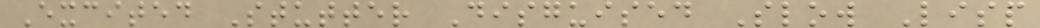Excited Stutter Disguised Slow Lisp
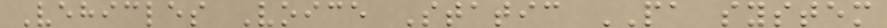Vehicles Voice Static PA system
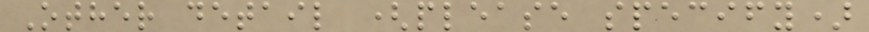Other detail (please specify)
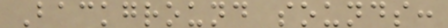Background sounds:
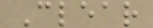Clear
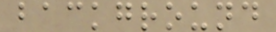background
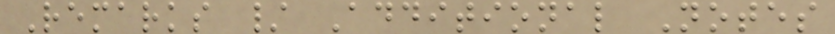Remarks / Additional Notes
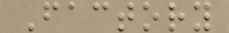Factory
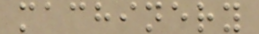machinery
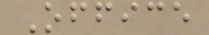Office
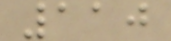110
